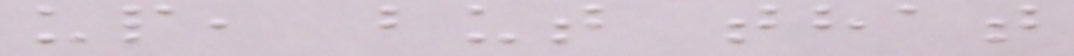up, but that
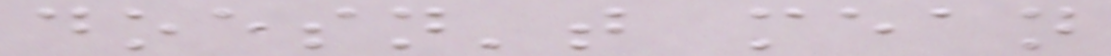doesn't mean
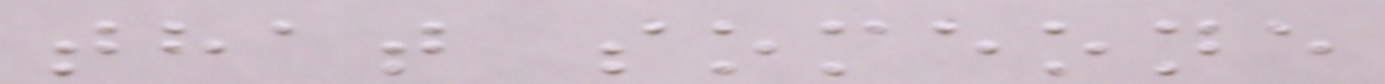that someone
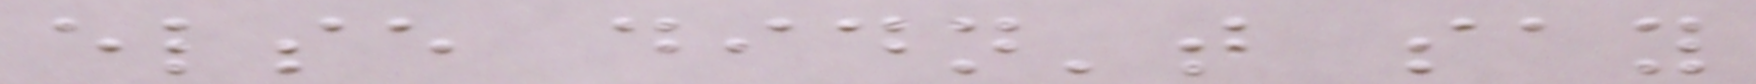else didn't say
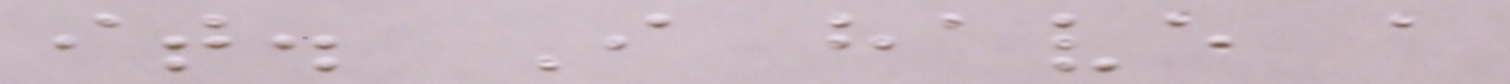it. I have a
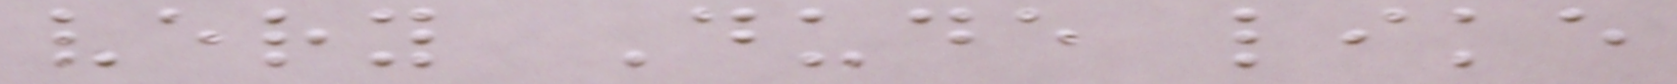very Dude like
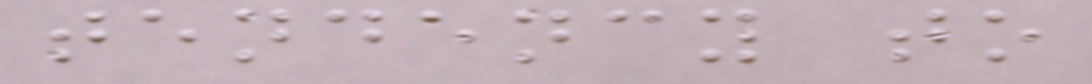tendency to
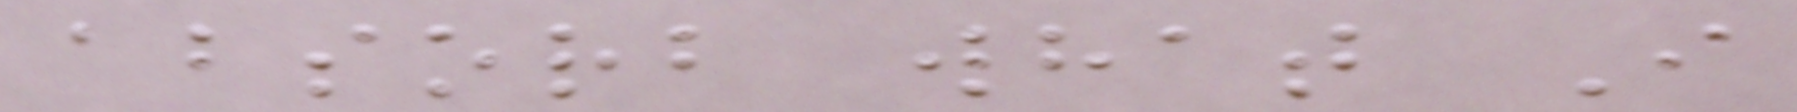absorb what I
